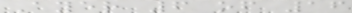Ayer 6 of 16
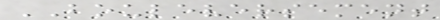BOULEVERSEMENT
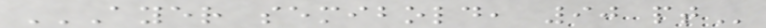AYER SEMIBOLD, 90 PT
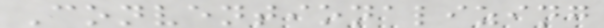Conventionalizing
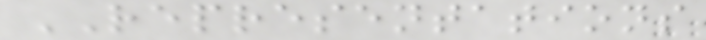REPRESENTATIONS
